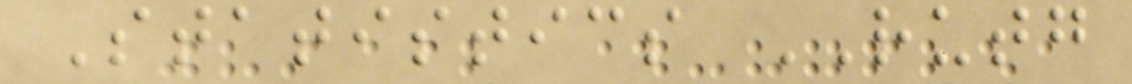Statistics RUTG
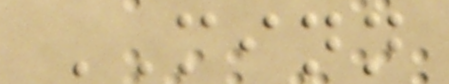MINN
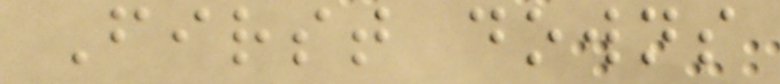First downs
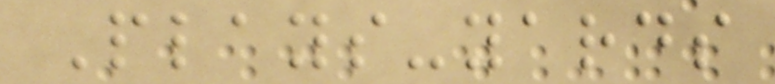Plays-yards
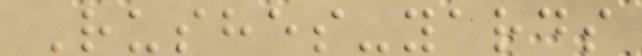Rushes-yards
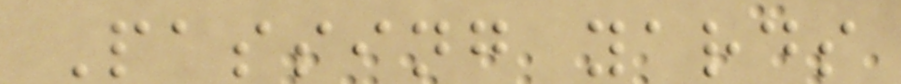Passing yards
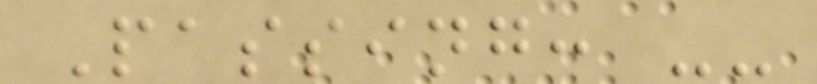Passing: --
